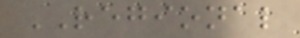REGIONAL
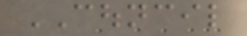COUNCIL
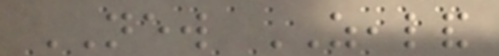NEW ZEALAND
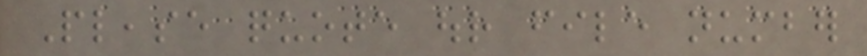Please quote our file number
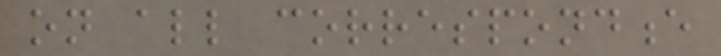on all correspondence
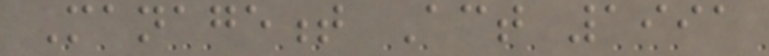Management Act 1991
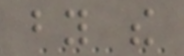by the
